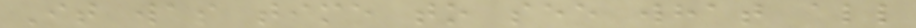It was time to see what all
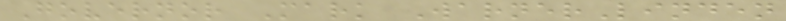Governor Mark WarnerLinden
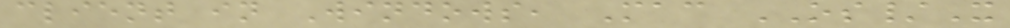client in Windows, Mac OS/X
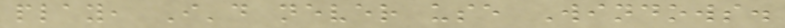play, I'd never use Windows.
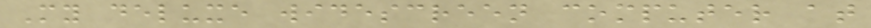My deluxe widescreen computer at
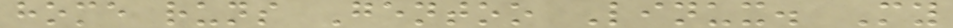home runs Gentoo Linux. My
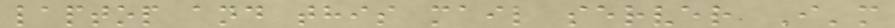laptop and this mail server I'm
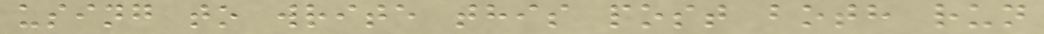using to write this post both run
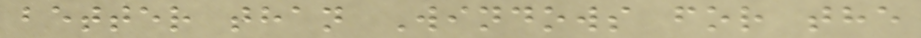better than Windows for the
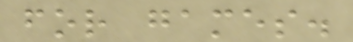for games.
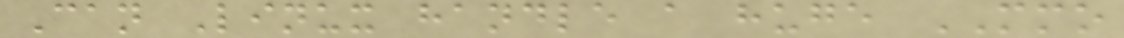Can Linux handle a huge MMO
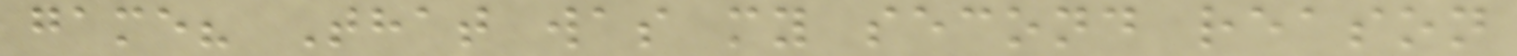game? That was my second reason
